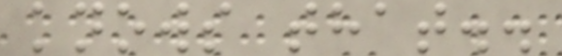knows that..
